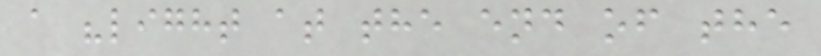a "light at the end of the
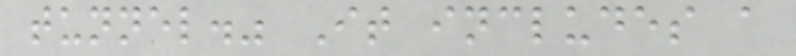tunnel." It includes a
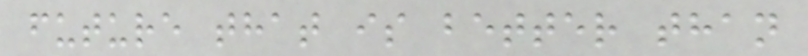future that is better than
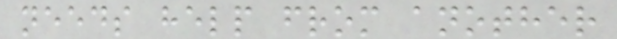needs help from another
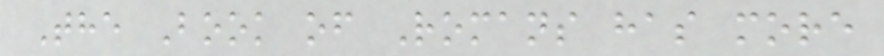The Book of Romans has more
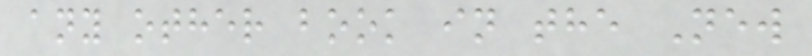any other book in the New
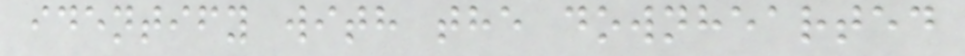identify with the downhearted
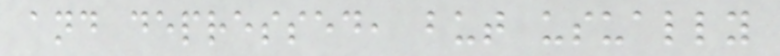and depressed, but usually
